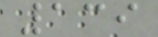139
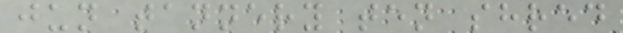jun tannery ten shred
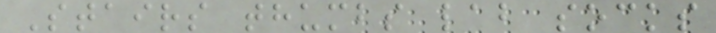Stairs thumbs lab socks
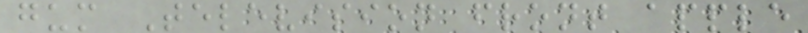gum Television front apple
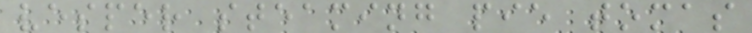vesper steaming pie tomas
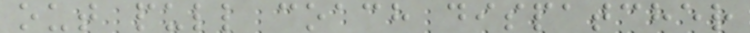out pull coach dispatcher
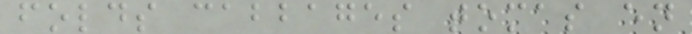folds cabbages tomas en
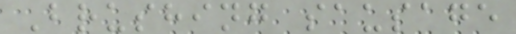Brushing sausage
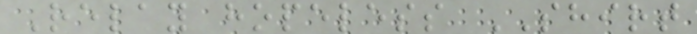Relay hopeless SHIRT
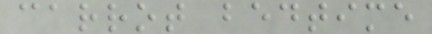carrot bedtime
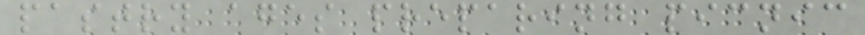pastry ages preparing picnic
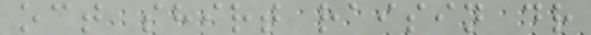oct shirt raisin dr
